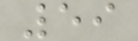59
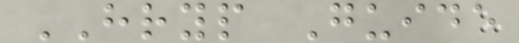HRYP Guide
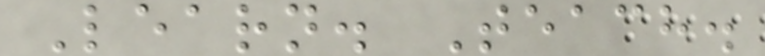Learn. Teach.
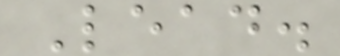Lead.
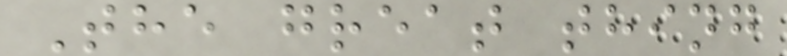The great thing
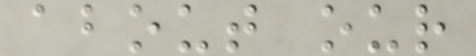about our
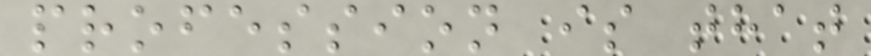profession is that
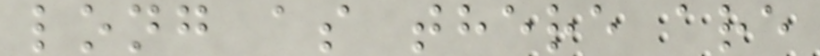long as there are
